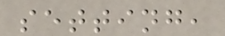setting,
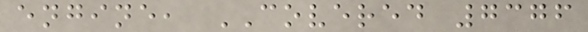engine, COVERED 7376
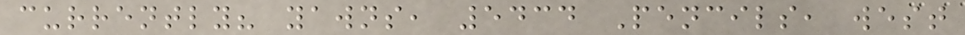currently? yawns, 5434 Pencils, west
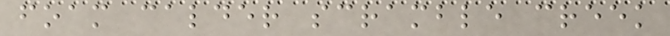foam calder scramble creek
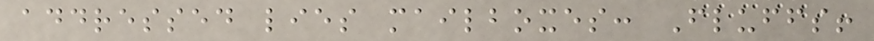addressed lies mailboxes: Fluffs!
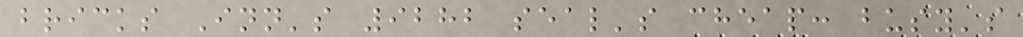bricks Inn's 9282 seal's cheap: busy's
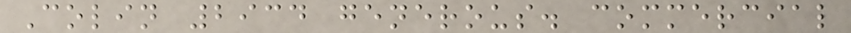Colin 2934 generous. commercial
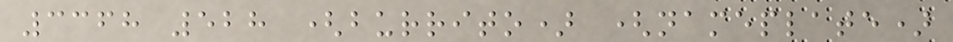3368 528 (burrito) (nameplate)
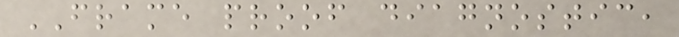FRAME proof diagnostic,
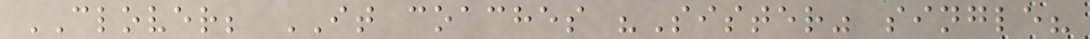CLOVER; IT coaches "Sister" single?
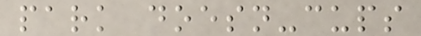park doesn-cups
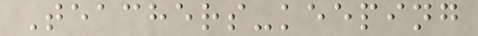Teachers-keeping
